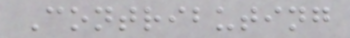Contributing
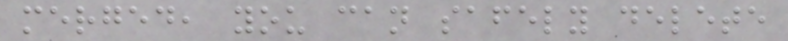merged, you can safely delete
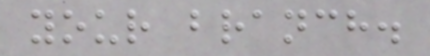your branch.
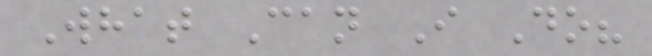What Can I Do?
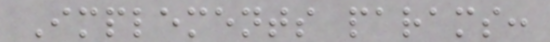Implements params:
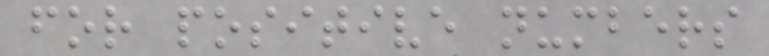for positive numbers
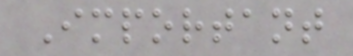Important
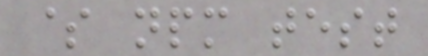$ npm test
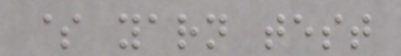$ yarn test
